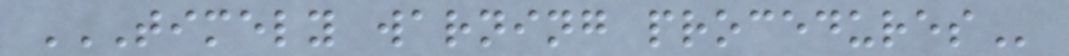TIMELY WARNING PROCEDURES
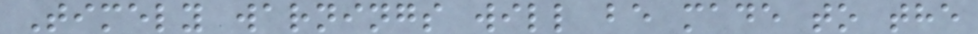Timely warnings will be made to the
